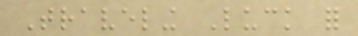Traveling Luck for
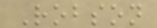Robson
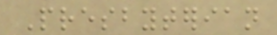Presbyterian
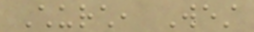Church, West
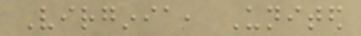Virginia, United
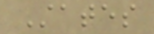States
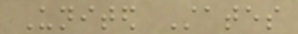United States
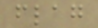flag
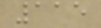115
